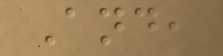And,
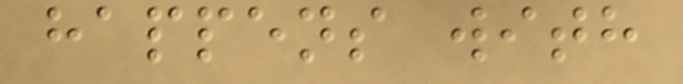happens with
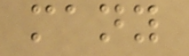many
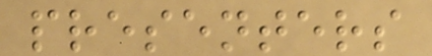presenters
